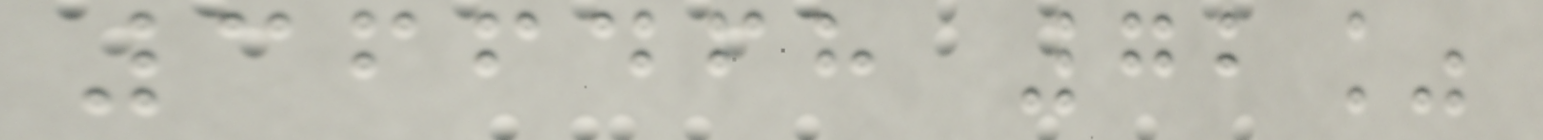366468 72%
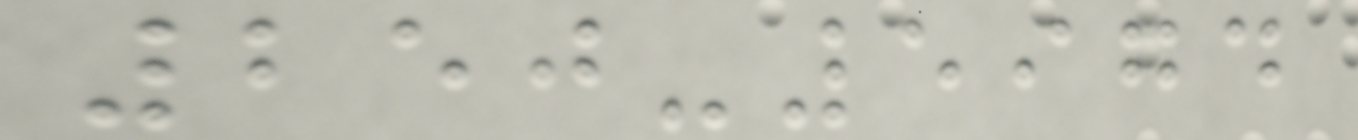250-5974
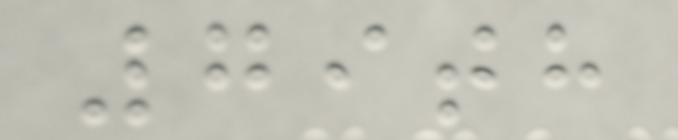79th
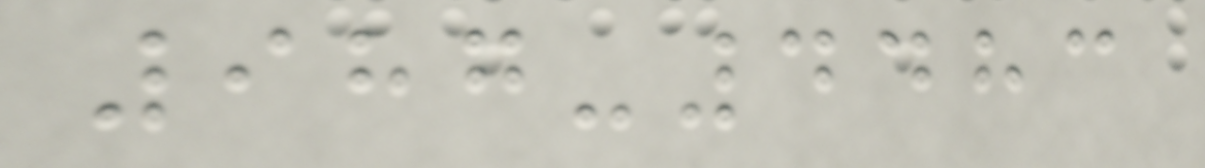987-4483
